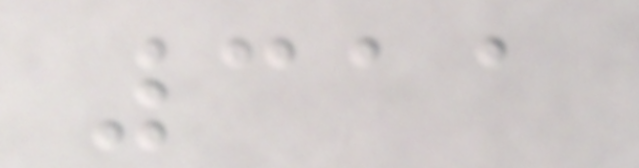311
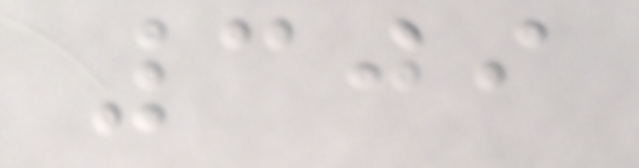309
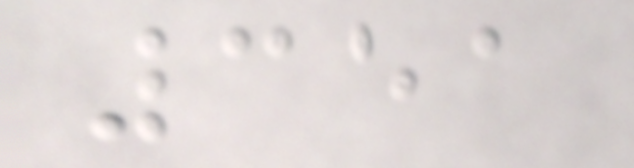351
